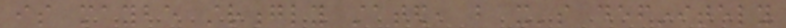is maybe strongly stated, but it's definitely
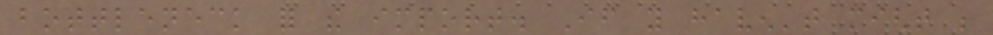bottleneck for the import. If you haven't might be
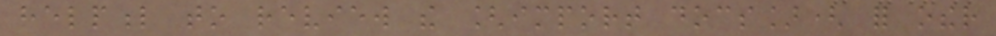helpful to review the [import docs]( for other
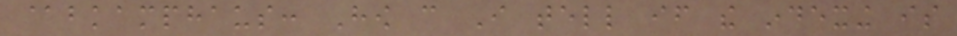@bkamphaus: How can I tell if the indexing is
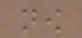now
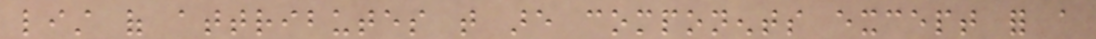list of attributes that are components except for a
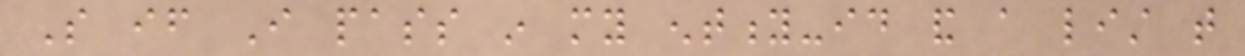So if I pass in my entity-id and a list that
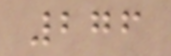276
